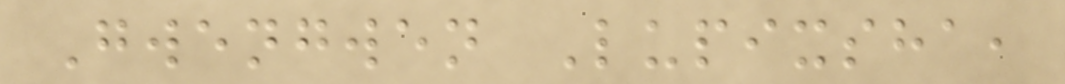Gwengwen Lupixsha,
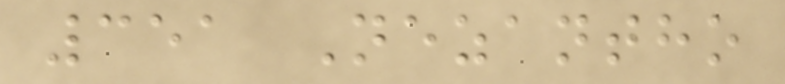351 Nezantho
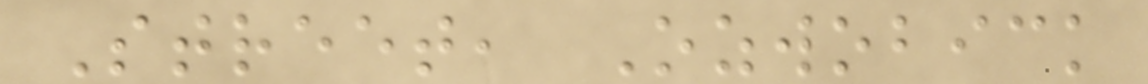Street, Ozwobick
